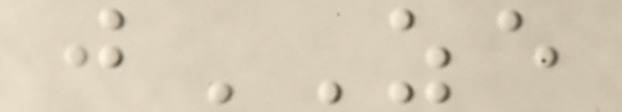jZE
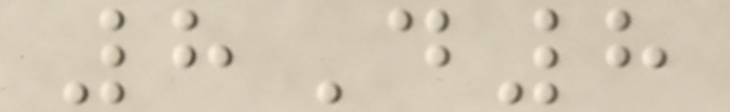8D8
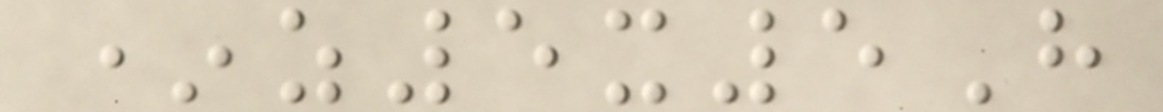*z5x5H
